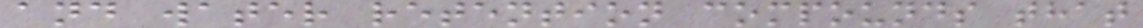and water retention compounds that
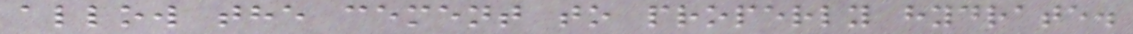allow the cement to properly hydrate.
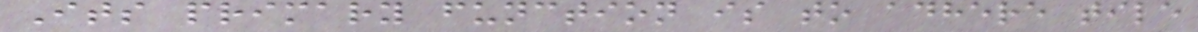Its primary function is to adhere tile
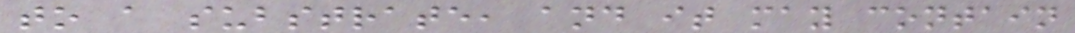to a substrate, and it may contain
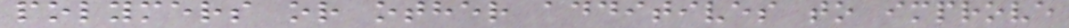polymers or other additives to improve
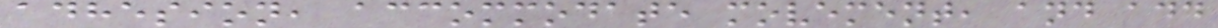adhesion, accommodate movement, and add
